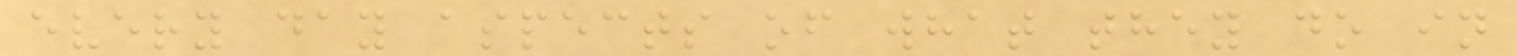every day aspects of what they do in
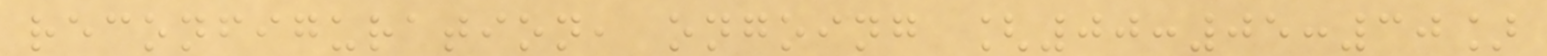reconfiguration, ongoing [00:05:30]
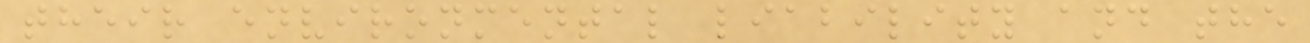their environmental liability and the
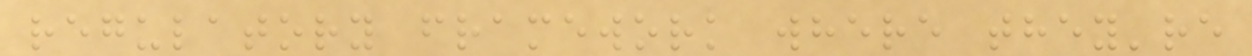regulatory framework where they're
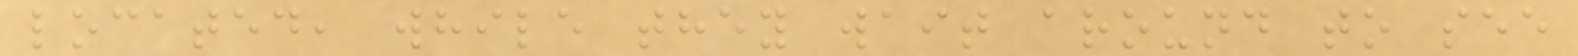located, while they wait around to see
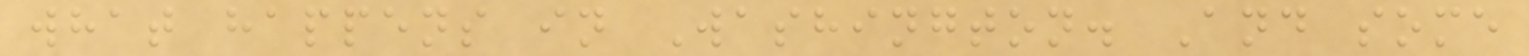what happens in Washington. And some
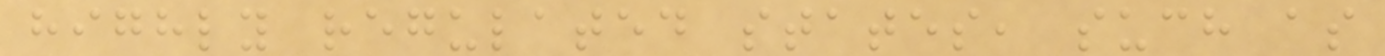highly regulated states, such as
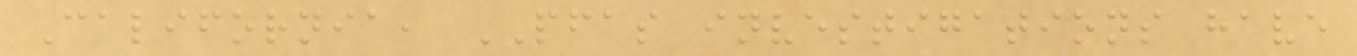California, PFAS investigations have
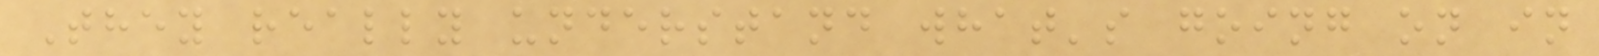They really understand what's going on in
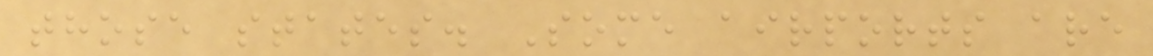those states. Some airports are
